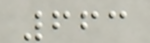663
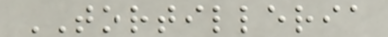TORTILLERIA
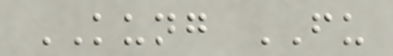KUNG FU
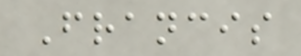Francis
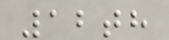12th
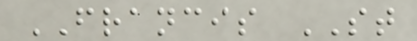FRANCIS ST
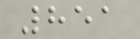851
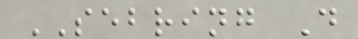SEBRING D
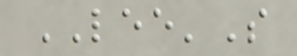LEE'S
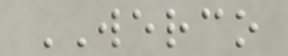WERCO
